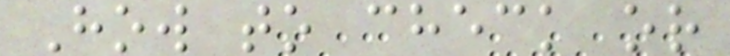How to check or
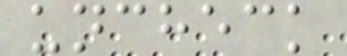uncheck
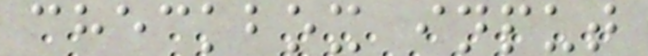checkbox input
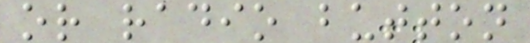or radio button
